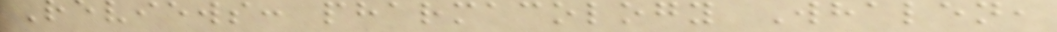Reviews: pharmacology Whalen,
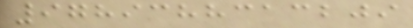9789388313209
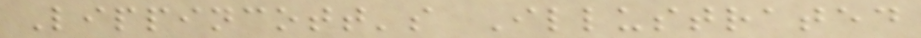Lippincott's Illustrated
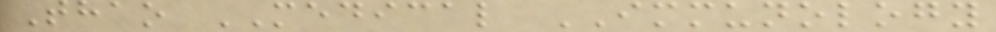Thao MEDICAL IMMUNOLOGY
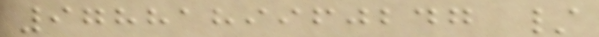9788189960247 /
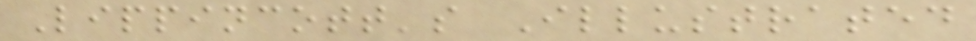Lippincott's Illustrated
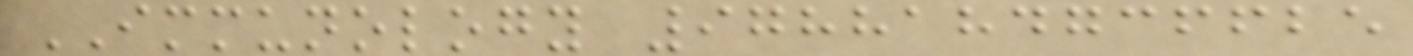IMMUNOLOGY 9788184736625
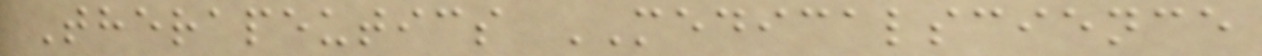Therapeutics MEDICALSCIENCE
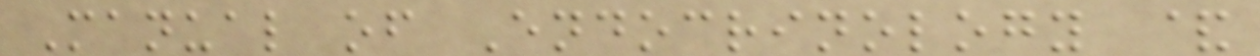Manual of Endocrinology &
